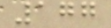177
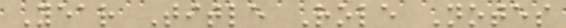Year Title Role Notes
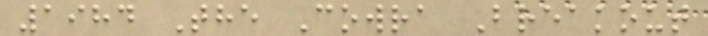1984 The Cowra Breakout
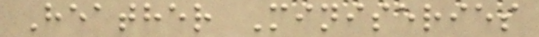Heather Miniseries
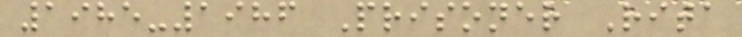1985-1986 Prisoner Rita
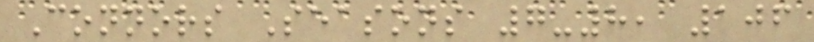Connors Seasons 7-8, 106
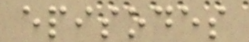episodes
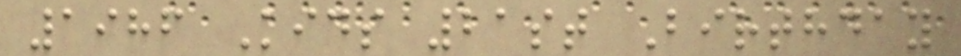1986 Kids 21st Birthday
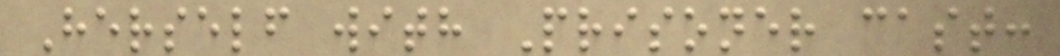Herself with Prisoner cast:
